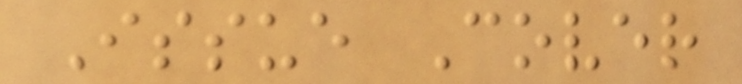Issue Cover
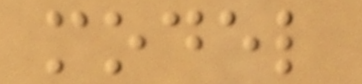model
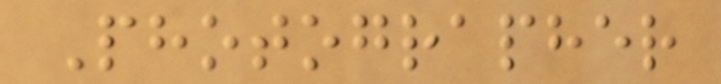Photographer
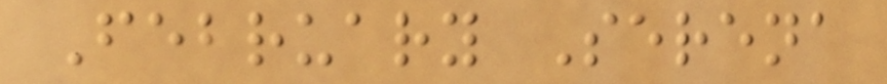February Serena
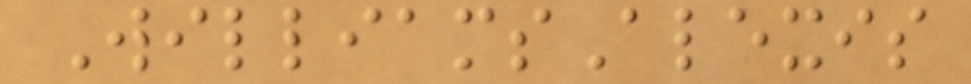WilliamsAlexis
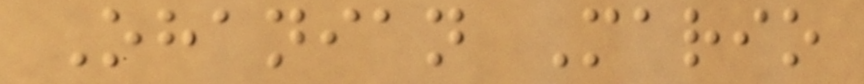Ohanian Mario
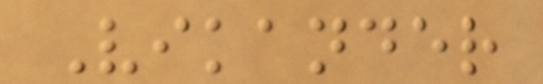Vikander
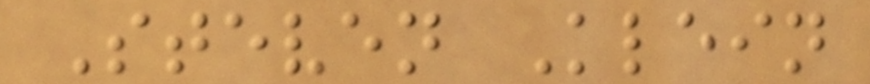Steven Klein
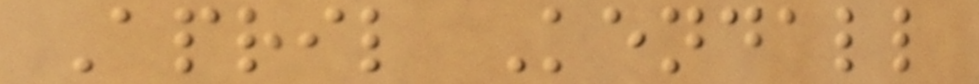April Kendall
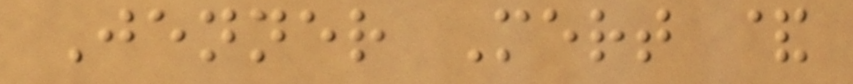Jenner Mert &
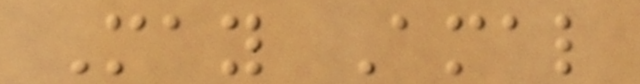May Amal
